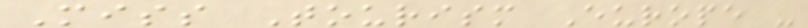Miss Tourism Europe -
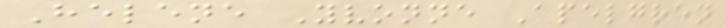Helene Yvonne Apelgren
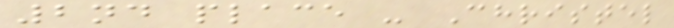2nd place - Christel
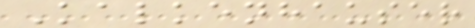Kalkenhauser
